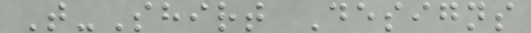T-Shirt Designs
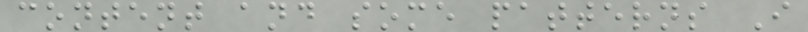content and some patterns I
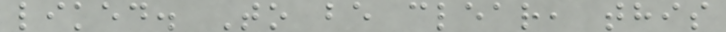liked. To be clear, this
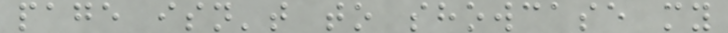page isn't to showcase my
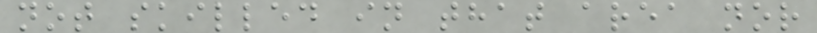not skilled in that area nor
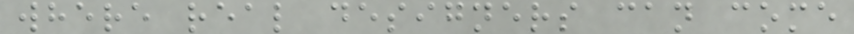where real designers can come
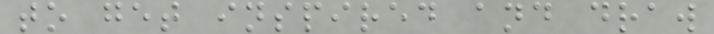to get inspired and draw
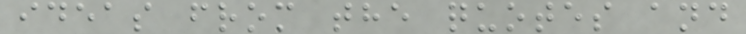ideas from the quotes and
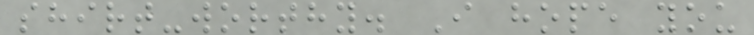shirt-worthy. I hope you
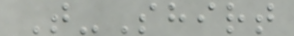T-Shirt
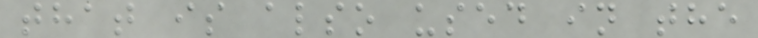that is also used in the
